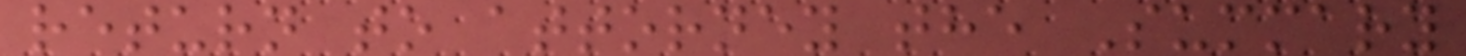return to attorney the Summary
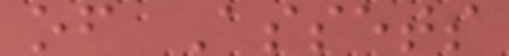of Assets
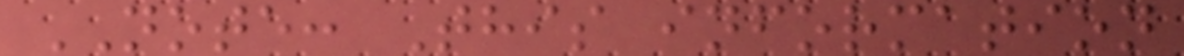NOTE: This information
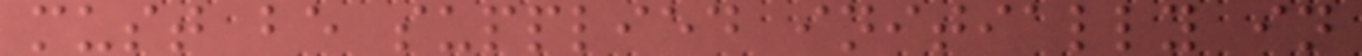must be supplied initially in
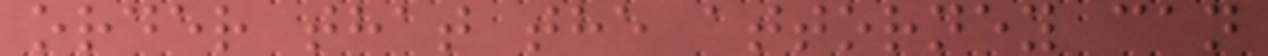order that the attorney can
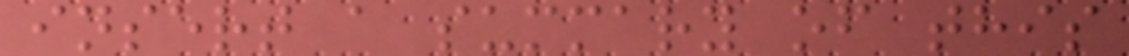insert a summary of this
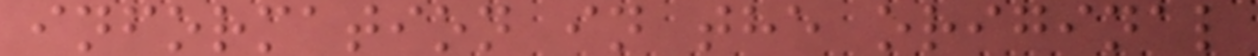information in the original
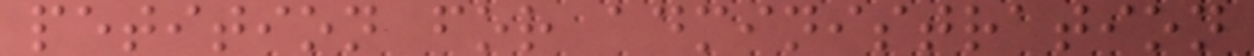petition for administration
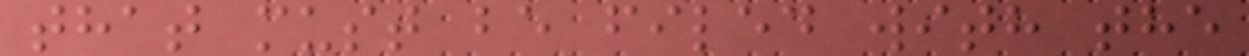that must be filed with the
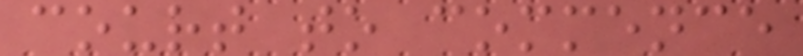court to commence
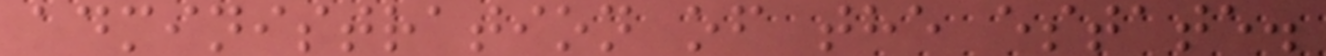administration of the estate.
